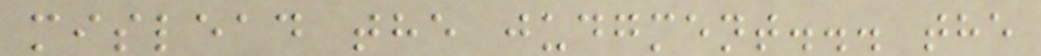mislead the judgment... the
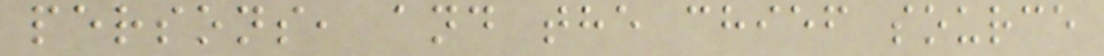persons, and the chief source
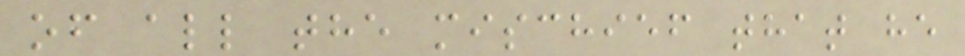of all the mischief that he
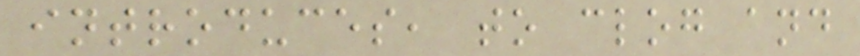introduces, to clog and
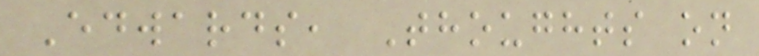Edwards, Thoughts on
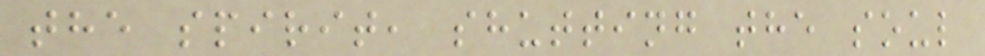the spirit, shutting the soul
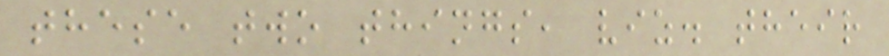these two things, viz. their
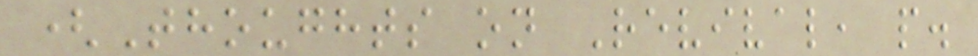(Thoughts on Revival, p.
